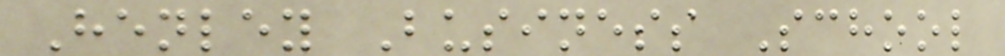Henley Business School
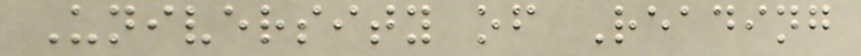University of Reading
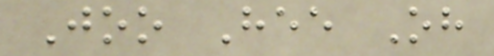Joo Hee Oh
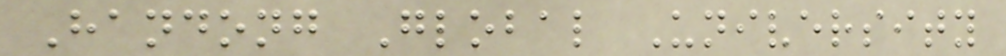Handong Global University
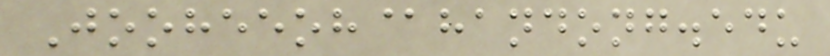Jooheeoh@handong.edu
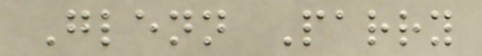Glenn Parry
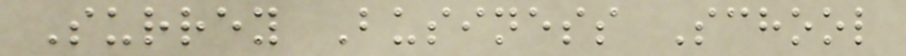Surrey Business School
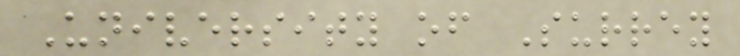University of Surrey
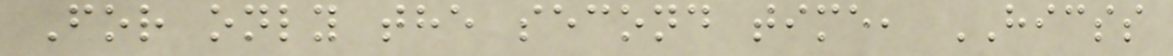For only the second time, HICSS
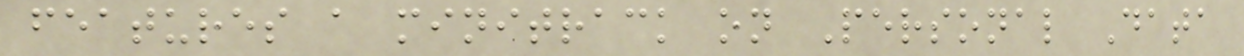features a minitrack on Personal Data
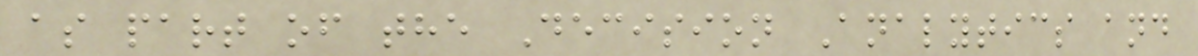as part of the Decision Analytics and
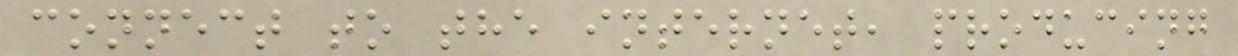connect to the internet, producing
